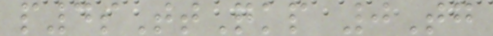p4sTtQkp 0Tg
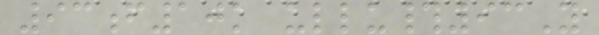93f10k ullu#93Y
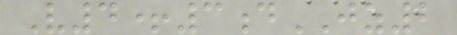V4+3dJZ2
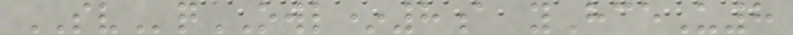SVqOWL*8a yHceU8
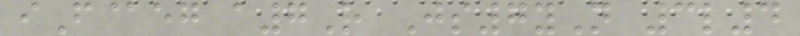iF@eg a7R Js7yN 3l4
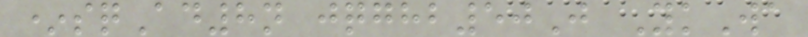*sqAd8n jqghb50J YkWa
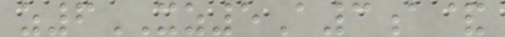z6XZ5A3a&
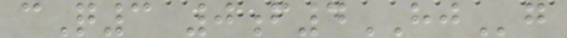cQ3 0f4HJg
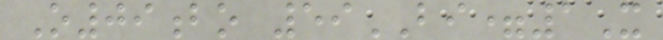O09bo 59BI=1X
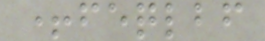+feqlbf
